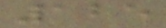125
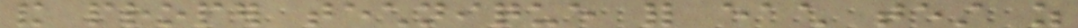and proper technique for each test as
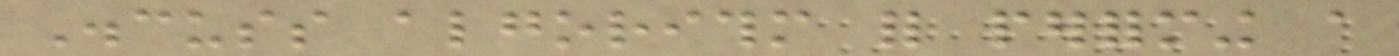Discuss algorithm for performing a
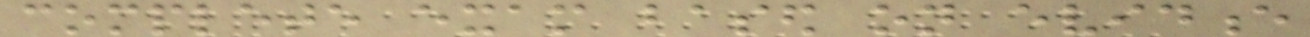complete exam based on evidence
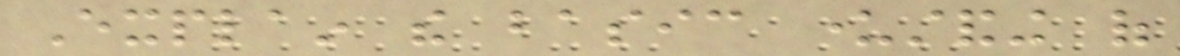Explain the basic understanding of
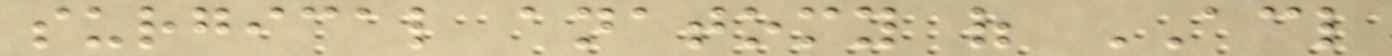surgical anatomy of ACL
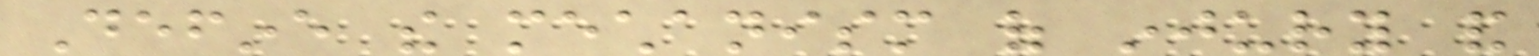Define the mechanism of injury and
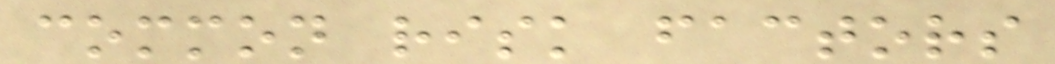common risk factors
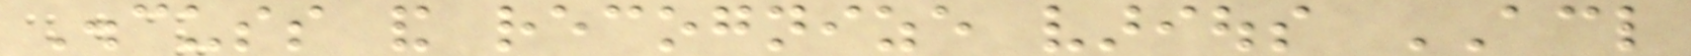Discuss and recognize various ACL
